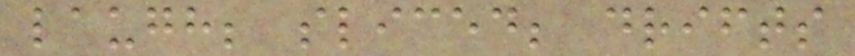laugh; sliced; drifts
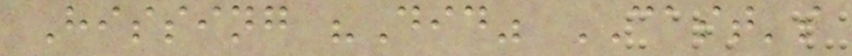Hissing "Did" CAST's
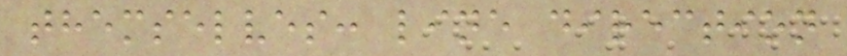themselves: line direction
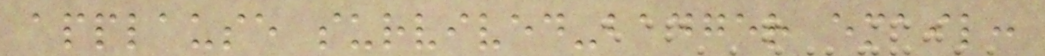applause survived-badger email:
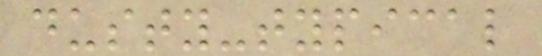dusty-typical
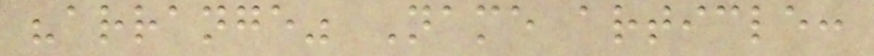"arrange" Name article:
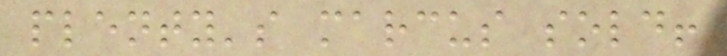plenty's marcus sold!
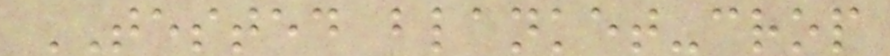TESTED blanket-crop
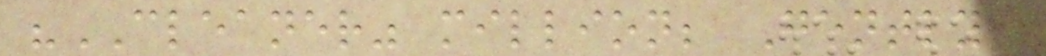"CLEANER" million; Gently,
